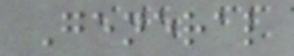General
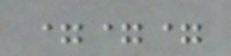===
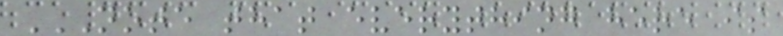NOTE THAT EVERYTHING HERE IS
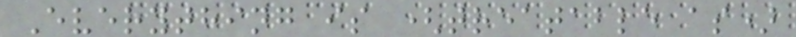Everything is (treatable as)
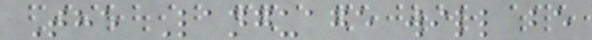The Language will be
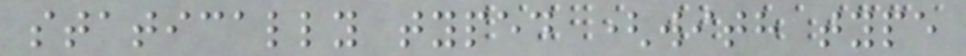statically typed (with type
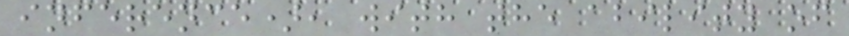inference), with the ability of
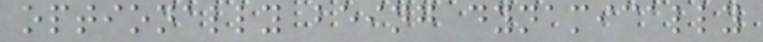optionally being dynamically
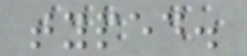typed.
